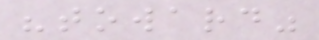"toward"
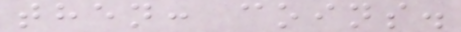then: coins.
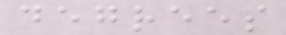degrees
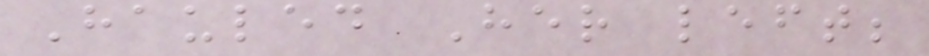Hauled Her left;
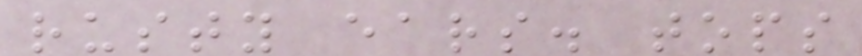rusty ears. tops
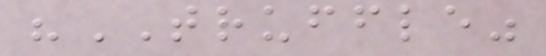"TRUFFLE"
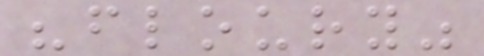"floury"
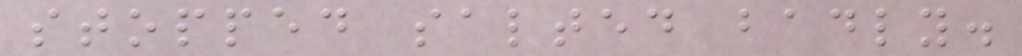stopped salted badly.
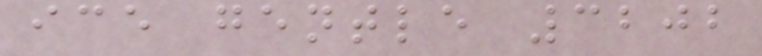ice gentle 3202
